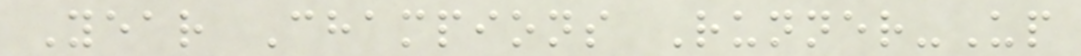Year Champions Runner-Up
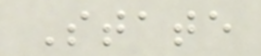State
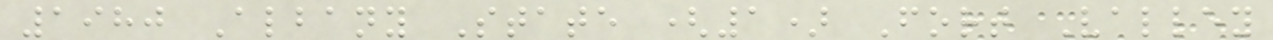1980 Albany State (1) Fort Valley
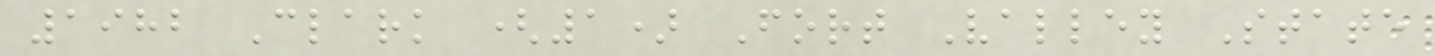1982 Clark (1) Fort Valley State
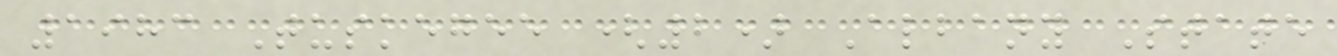1983 Tuskegee (2) Albany State
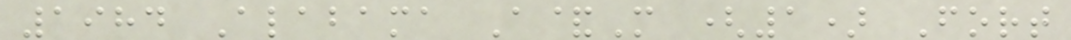1984 Alabama A&M (1) Fort
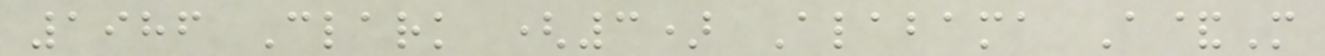1986 Clark (3) Alabama A&M
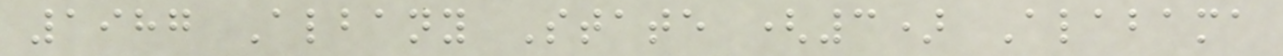1987 Albany State (3) Alabama
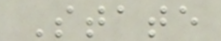State
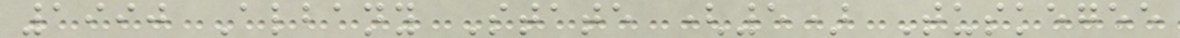1990 Albany State (5) Tuskegee
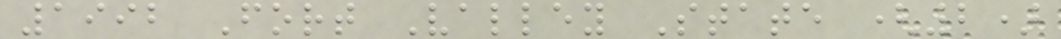1992 Fort Valley State (2)
